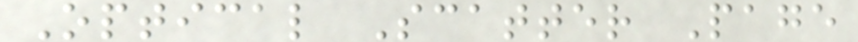Optical Scatter Page
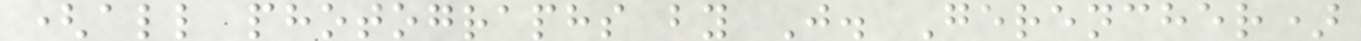(all photographs by J. Gerencher)
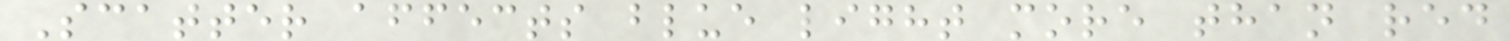Scatter affects blue light more than red
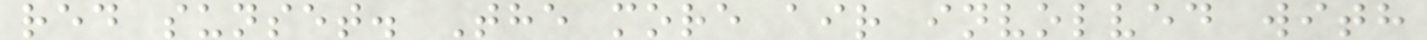red sunset. The more air involved with
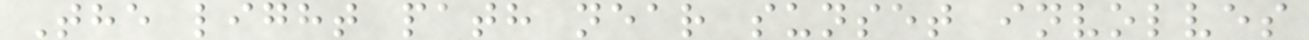The light path near sunset involves
